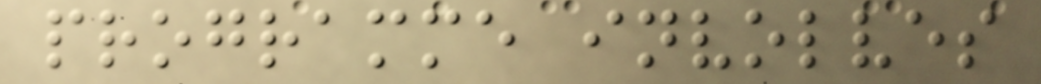programme involves
